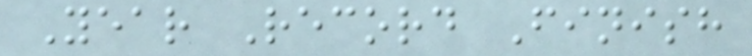Year Record Finish
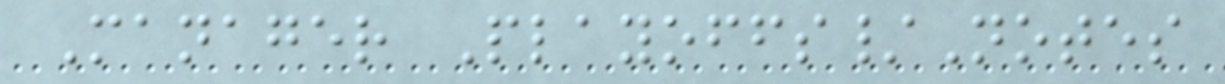Manager Playoffs/Notes
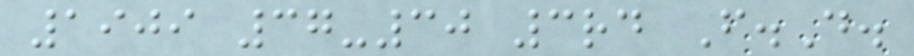1909 37-30 3rd F.D.
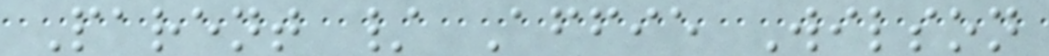Parent / Affie Wilson
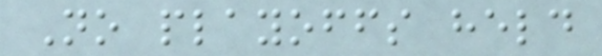No playoffs held
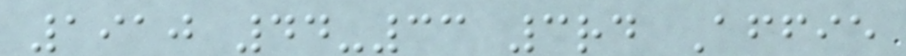1910 44-33 3rd Affie
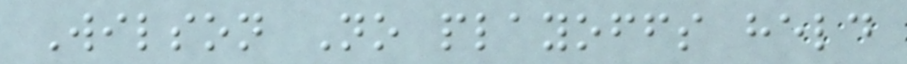Wilson No playoffs held
